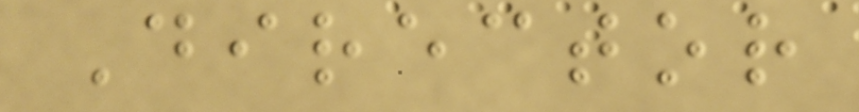Director
